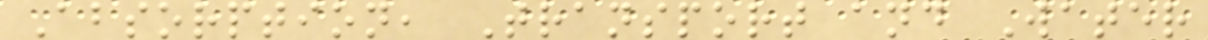Absorption, Transport and Water
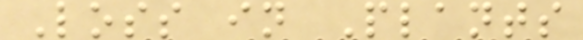Loss in Plants
